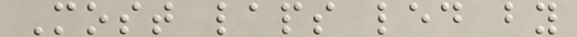Most laps led by
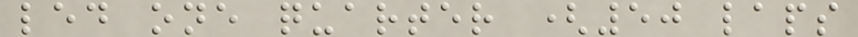led one quarter (50 laps
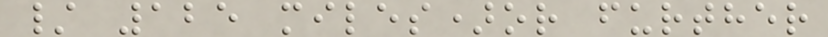/ 125 miles)or further
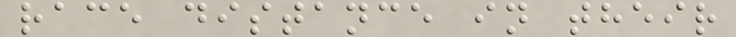race distance in their
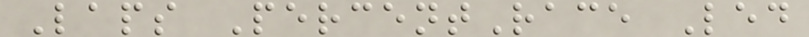Laps PercentRace Led
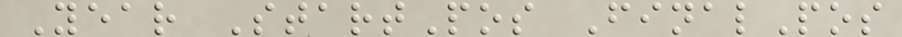Year StartPos FinalPos
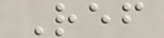Ref
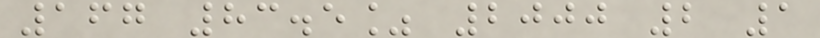167 83.5% 2000 2 1
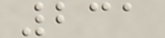231
